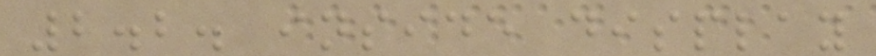2.2. inside display
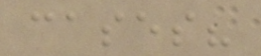cases?
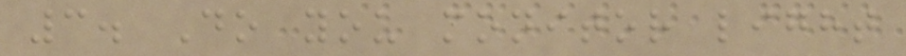3. Do you monitor light
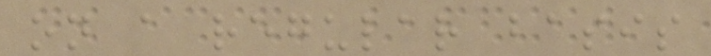on a regular basis
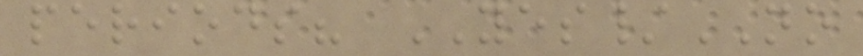periods? YES/NO
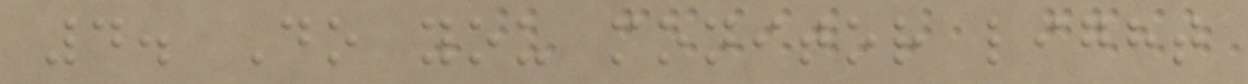4. Do you monitor light
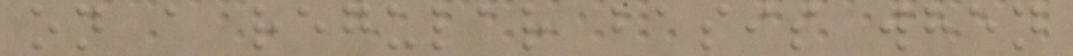on a regular basis when
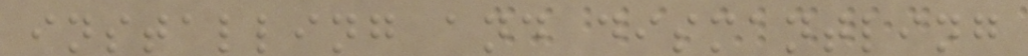installing and dismantling
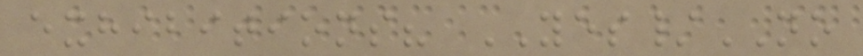exhibitions? YES/NO
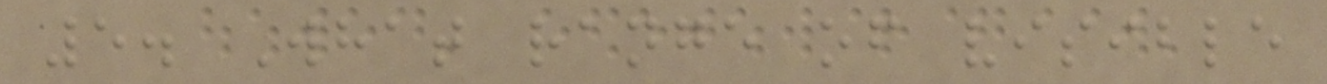5. What range of visible
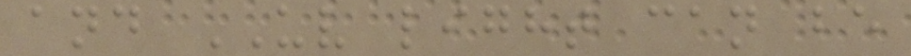and UV light can be
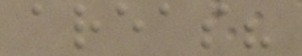areas?
